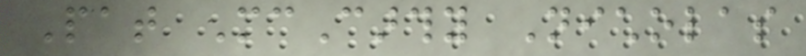Pat McCarthy Nicholas
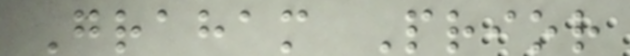Graham Prior
